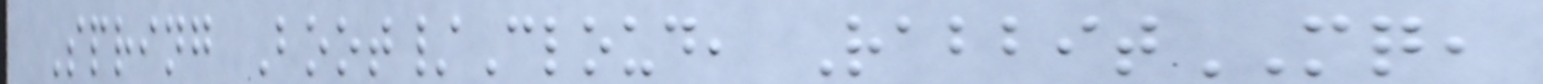Spring Boot/Cloud, RabbitMQ,
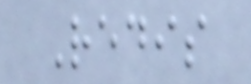Redis
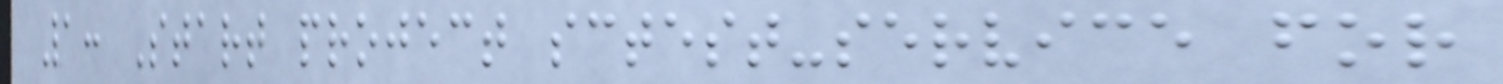1: Start project sctest-service for
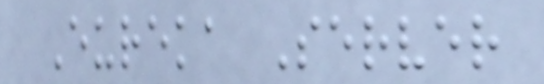Eureka Server
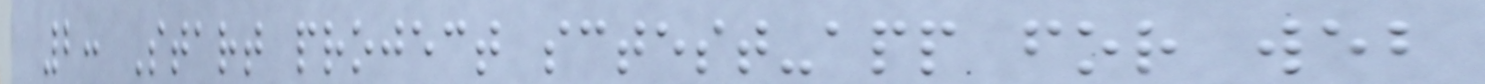2: Start project sctest-app for web
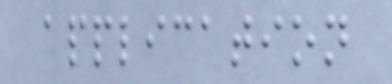application
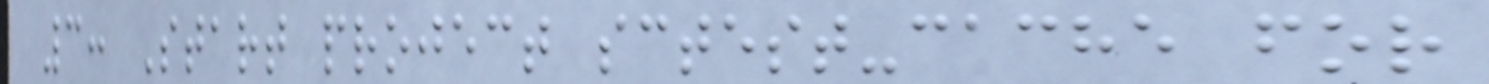3: Start project sctest-cache for
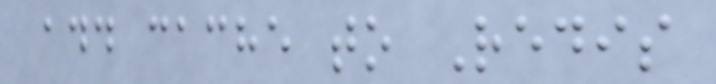add cache to Redis
